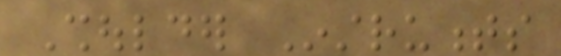Shoulder Instruments
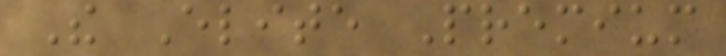The Elite Premium
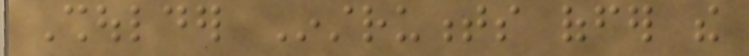Shoulder Instruments offer the
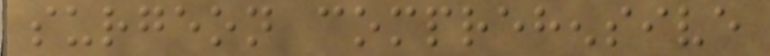surgeon comprehensive
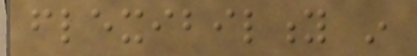flexibility in
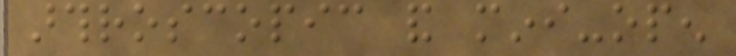arthroscopic and mini-open
